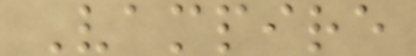Vampire
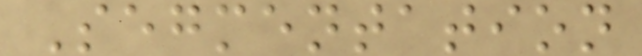Segmentation
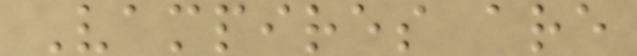Vampires are
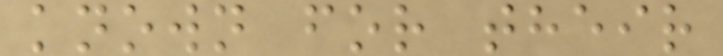known for their
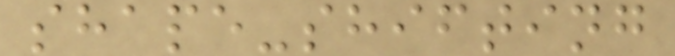shape-shifting
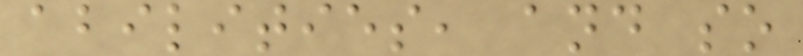abilities, and so
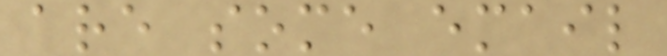are some email
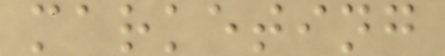marketing
